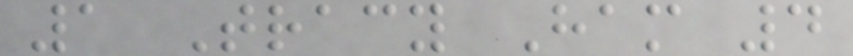1 Tracy Ham 4
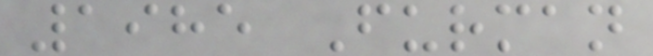1985 Furman
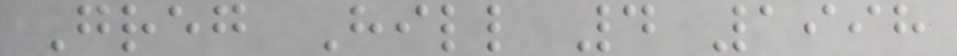Greg Hill 4 1998
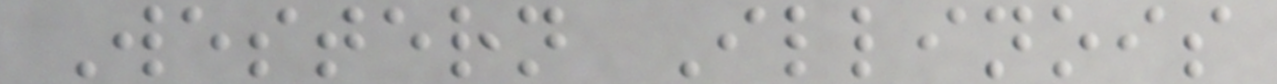Western Illinois
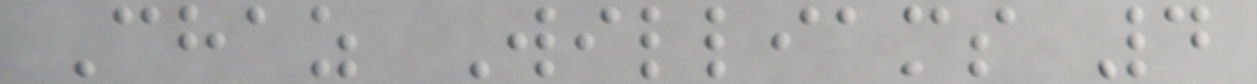Chaz Williams 4
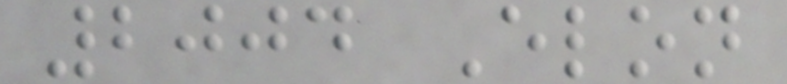2004 Elon
